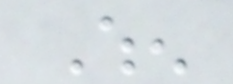When
